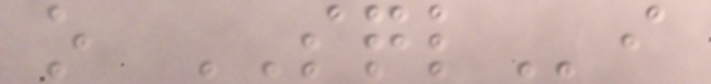o SQLi
